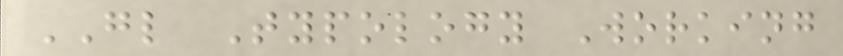GL Typology Working
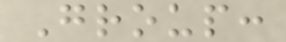Group:
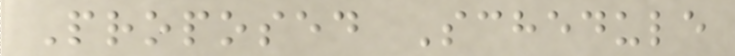Proposed Schedule
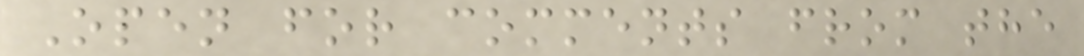Open for comments from the
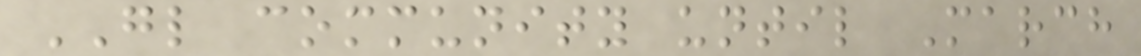GL community until March
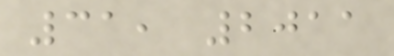31, 2011
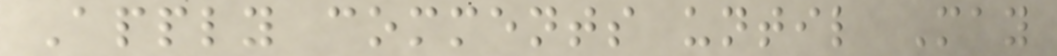Apply comments until May
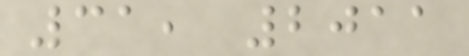31, 2011
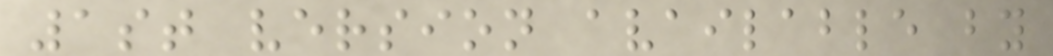1st version available by
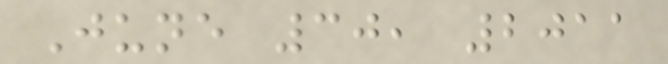June 30, 2011
